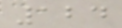124
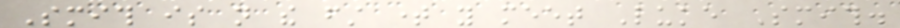Smith is not the first time you meet Luke Smith.
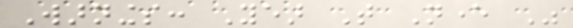Warnings: Year That Never Was
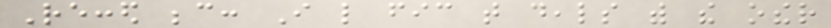Recced because: I like fic that deals with the other
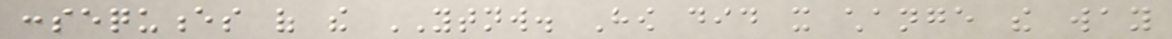consequences of the YTNW. How did it change the way
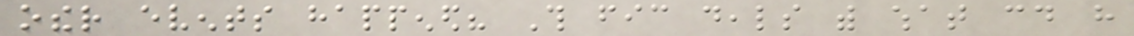other events happened? This fic deals with what could have
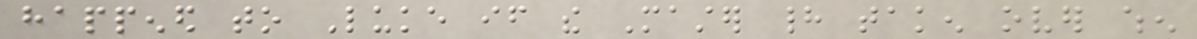happened to Luke if the Master had taken over when
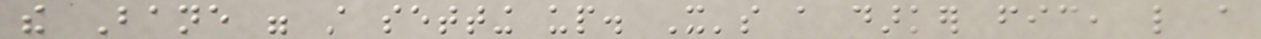the Bane were still setting up. It's a darker fic, like a
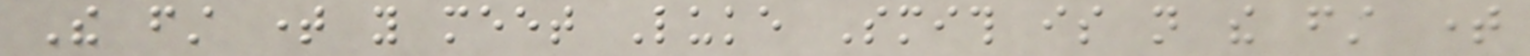The first time you meet Luke Smith is not the first time
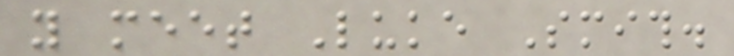you meet Luke Smith.
